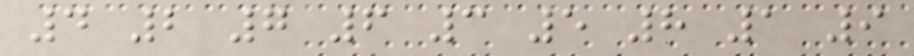4 2 7 6 3 5 8 1 9
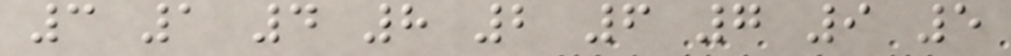3 1 4 8 2 6 7 9 5
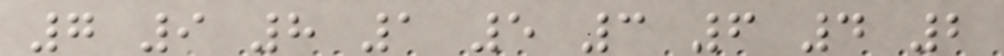7 9 8 1 5 3 6 4 2
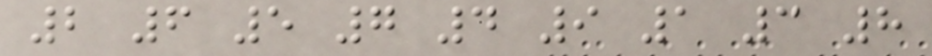2 6 5 7 4 9 1 3 8
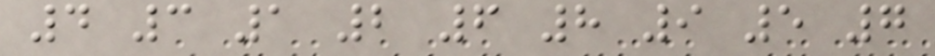4 3 1 2 6 8 9 5 7
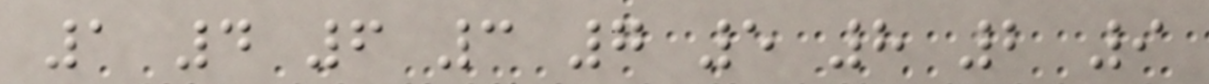1 4 6 3 7 5 8 2 9
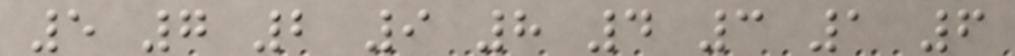5 7 2 9 8 4 3 1 6
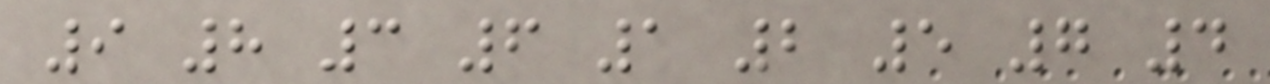9 8 3 6 1 2 5 7 4
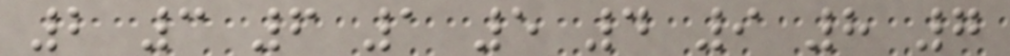2 3 6 1 5 4 9 8 7
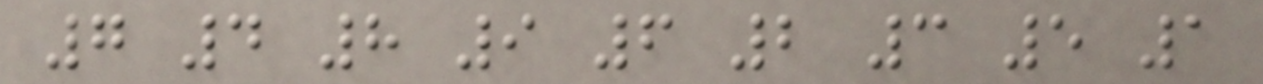7 4 8 9 6 2 3 5 1
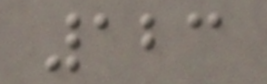123
